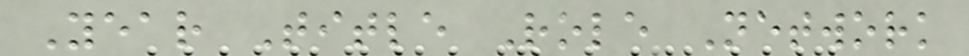Year Title Role Network
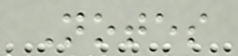Notes
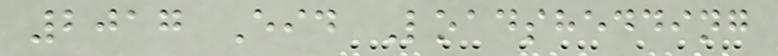2017 Eid Loadshedding
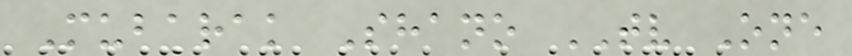Mubarak Shano TV One
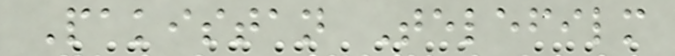Pakistan Telefilm
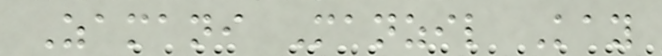Zamani Manzil Kay
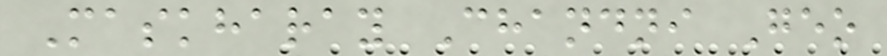Maskharay Chandni Geo
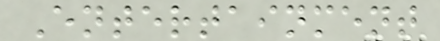Entertainment
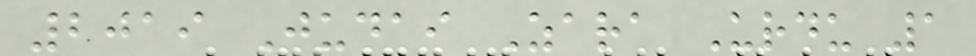2019 Judai Zara Urdu 1
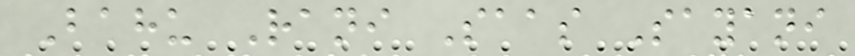Bahu Rani Saas Sayani
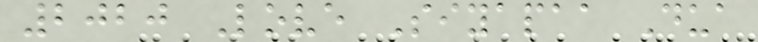2020 Love Siyapaa Dua
